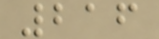216
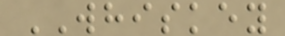WHISKEY
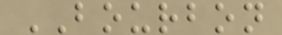BOURBON
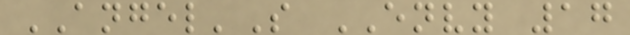ANGEL'S ENVY 17
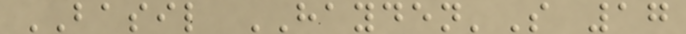BASIL HAYDEN'S 17
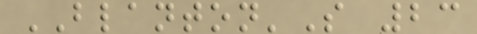BLANTON'S 23
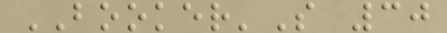BOOKER'S 30
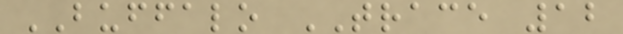BUFFALO TRACE 12
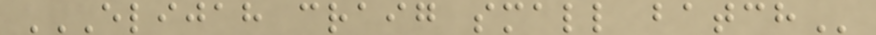ELIJAH CRAIG SMALL BATCH
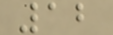12
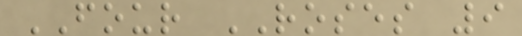FOUR ROSES 9
